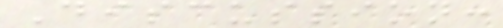Discussion:
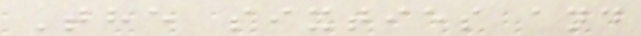The sixties and
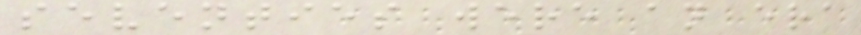seventies were an era
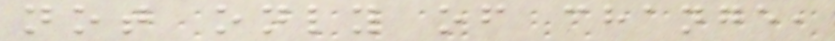not only of change,
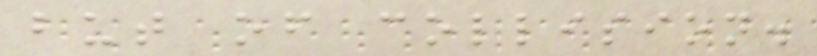but of collision.
